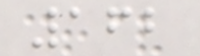162
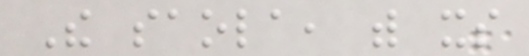The saola, with its
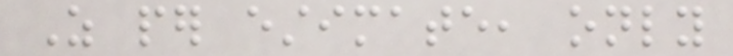As per estimate, only
